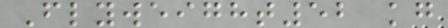Flyweight52 kg
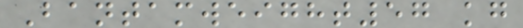Bantamweight57 kg
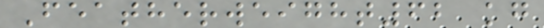Featherweight62 kg
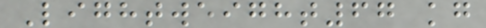Lightweight67 kg
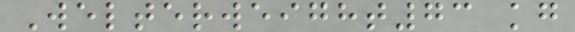Welterweight73 kg
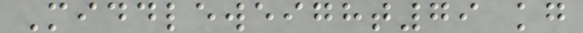Middleweight79 kg
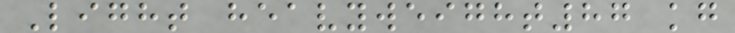Light heavyweight87 kg
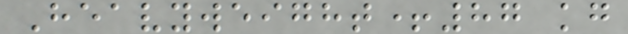Heavyweight+87 kg
